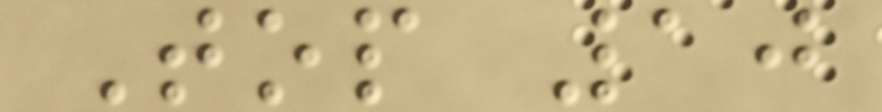Top 10
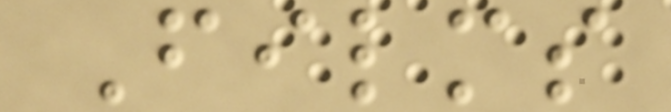Films
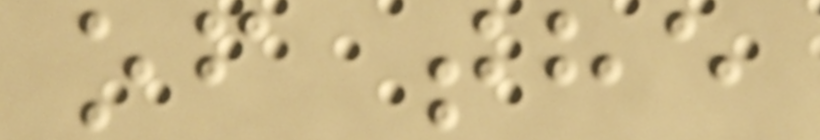of the
